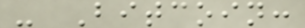- Bitcoin:
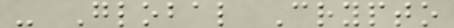- Global Crypto
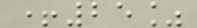+25%
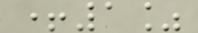+1%
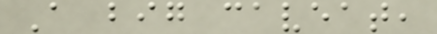A big caveat,
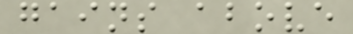gains above
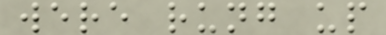were rung up
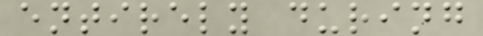entirely during
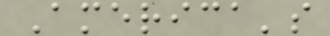America's
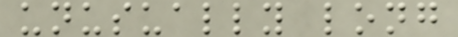unusually long
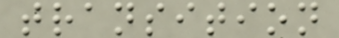transition
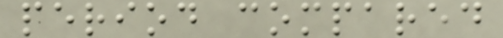period compared
